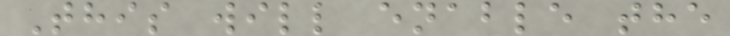This will enable the
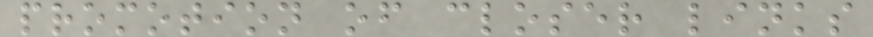promotion of closer links
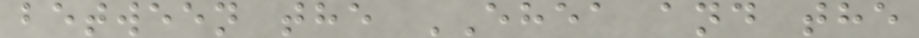between the EHEA and the
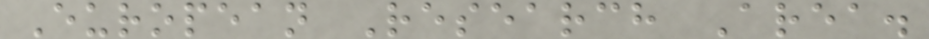European Research Area.
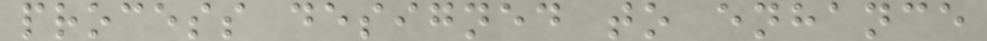process designed to enhance
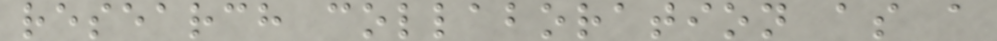research collaboration as a
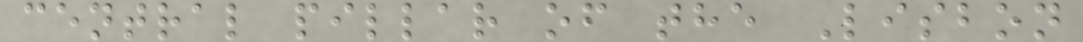central pillar of the Lisbon
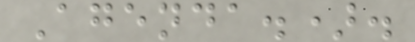Agenda.).
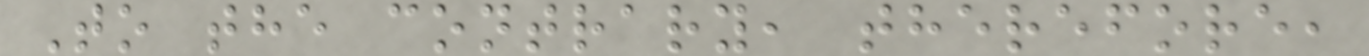To the contrary, therefore,
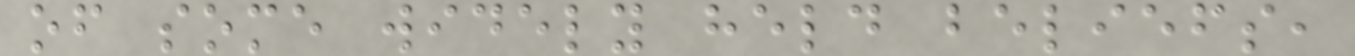of some widely held beliefs,
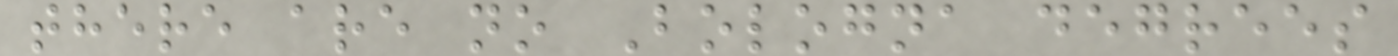there are no Bologna degrees
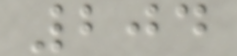204
